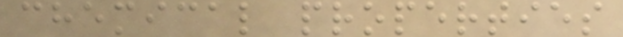chemical properties
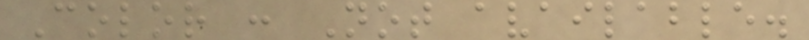Color : Not available.
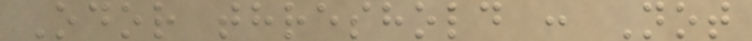Odor threshold : Not
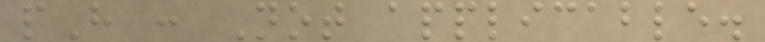pH : Not applicable.
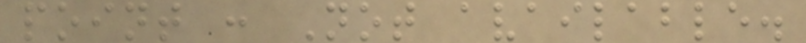point : Not available.
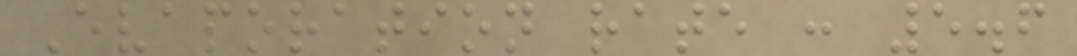Evaporation rate : 5.6
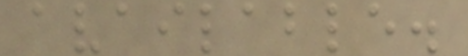available.
